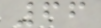66
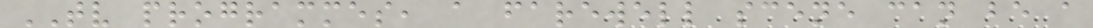TV programmes, a farewell scene can be a
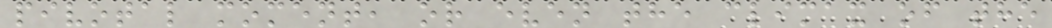pivotal moment, or even the climax of the
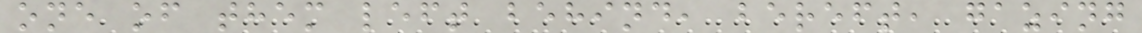one of them left behind, bereft, gazing
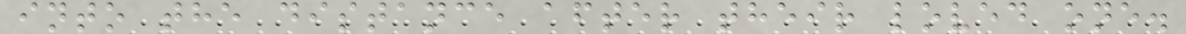into the distance after their loved one.
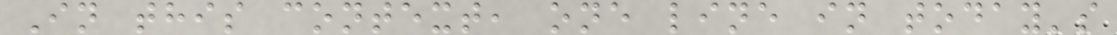In this context, one line in today's
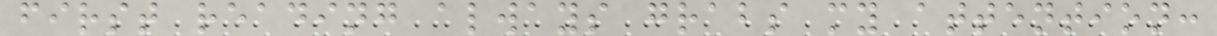first reading always grabs my attention:
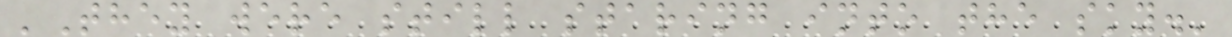'They were still staring into the sky.'
